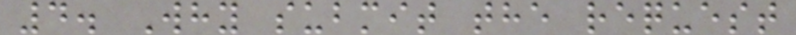4. Why submit the request
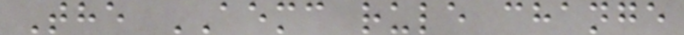The AEMC rule change
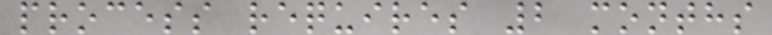process requires 2 months
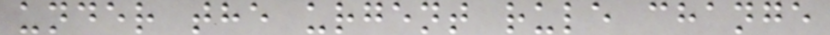under the urgent rule change
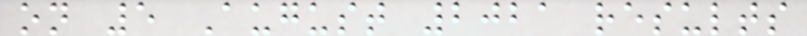on 5 August 2021 results
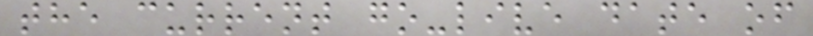the current go-live date of
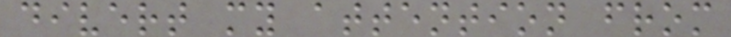divert my attention from
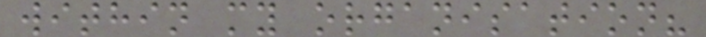within my organisation?
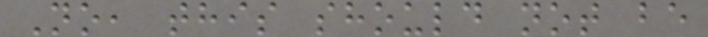No, this should not be
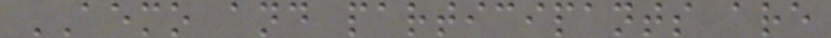AEMO and participants are
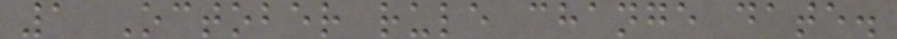1 October rule change date.
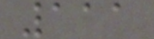111
